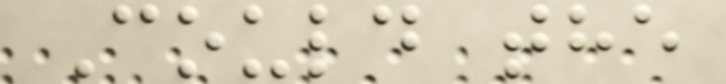Could the
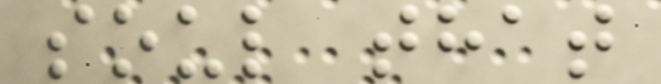soul that
